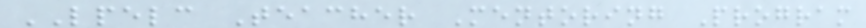LPELC Teacher Mentoring Program
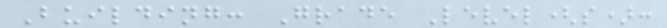Building: Grade Level(s):
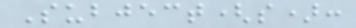Subject(s):
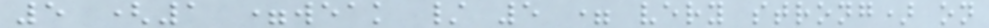5 (1 =weak / 5 = very strong) on
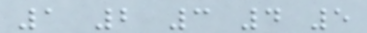1 2 3 4 5
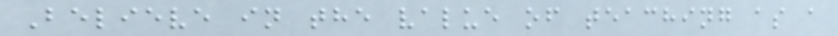Believe in the value of teaching as a
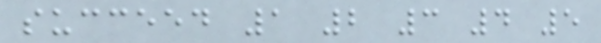succeed 1 2 3 4 5
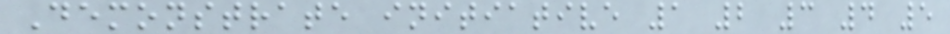Demonstrate initiative 1 2 3 4 5
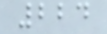224
